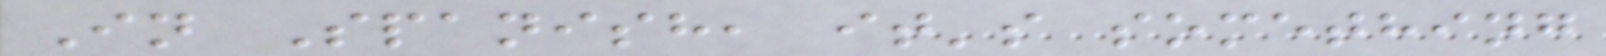In Spanish, it's something
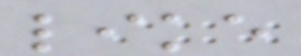like
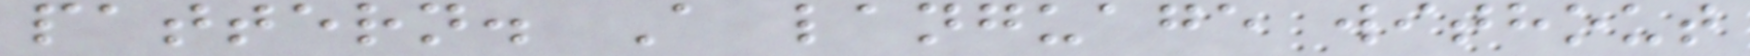pattern. A language without
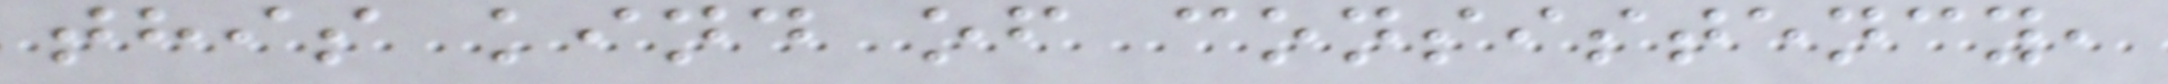this kind of consistency,
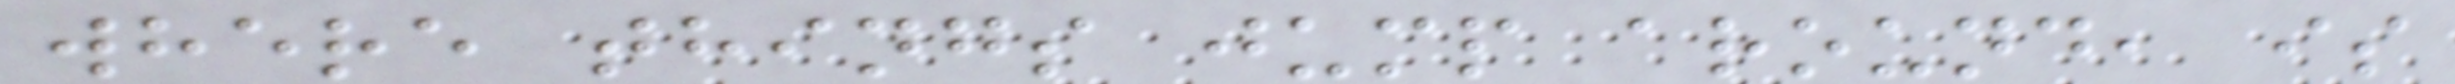where things jump around, is
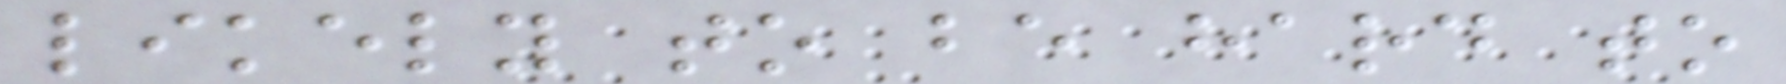likely to be hard to
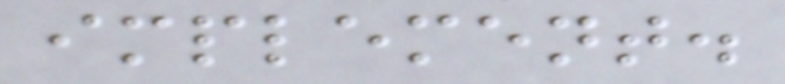implement.
